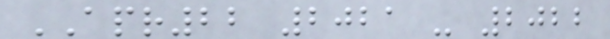APR22 2021 - 2022
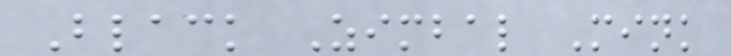Black Zimbal Mink
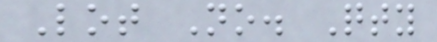Lot No. Qty
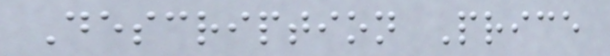Description Price
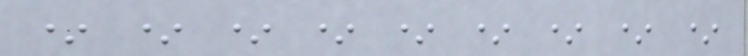* * * * * * * * *
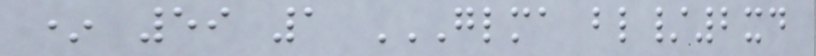* 59 1 GLMA BL/2XD
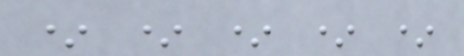* * * * *
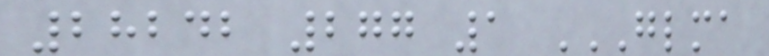28242 277 1 GLMA
